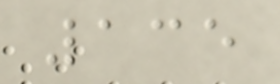135
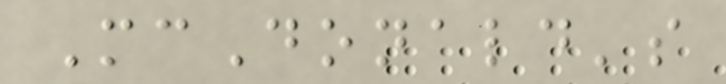McDonald's
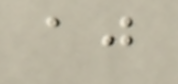aj
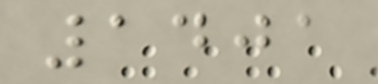1401
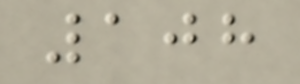108
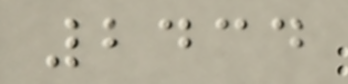2434
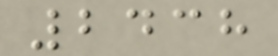2438
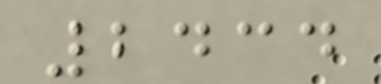2434
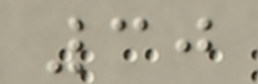30
